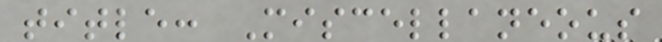title: Miscellaneous
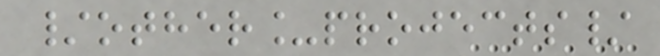/other_projects/
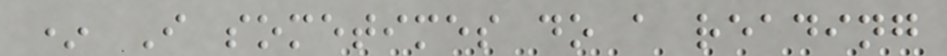* I sometimes do a reading
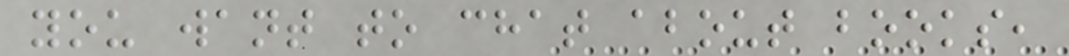you want to chat about books,
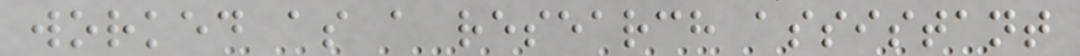worked as a research assistant
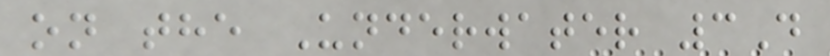on the Underwater 3D
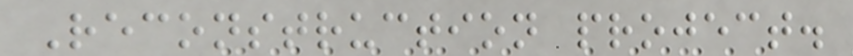Reconstruction project.
